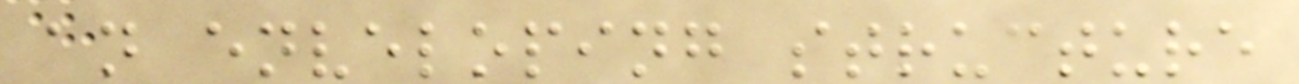an enveloping structure
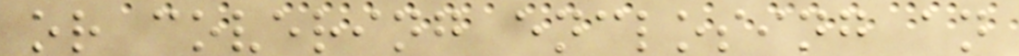or covering enclosing an
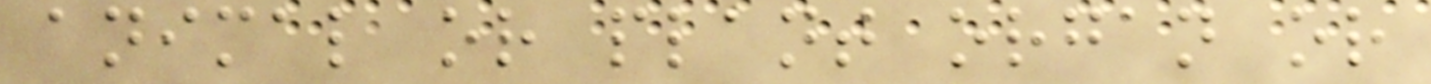animal or plant organ or
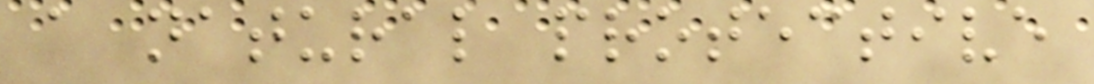a natural protective
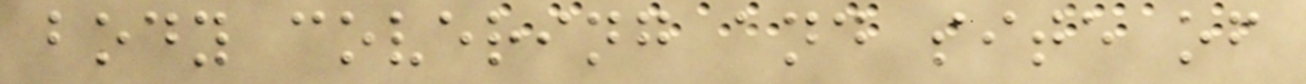body covering and site of
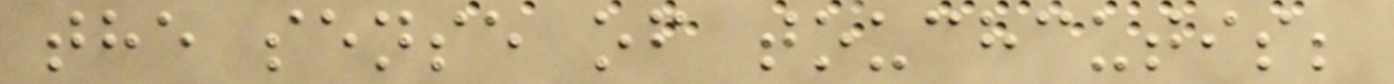the sense of touchcutis;
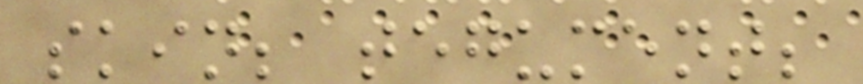skin; tegument;
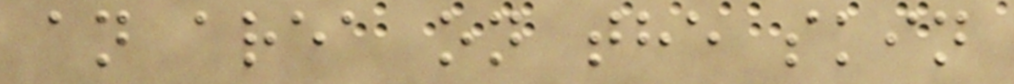an area on the skin
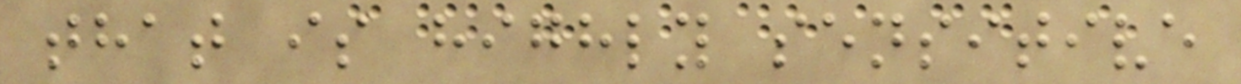that is highly sensitive
